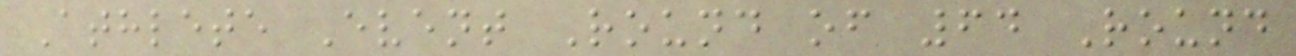Athlete Event Round of 64 Round
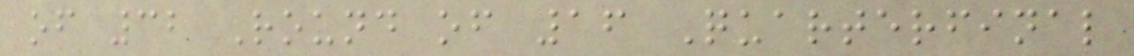of 32 Round of 16 Quarterfinal
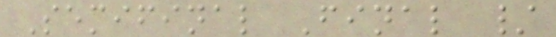Semifinal Final /
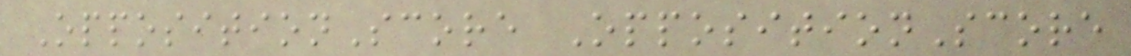OppositionScore OppositionScore
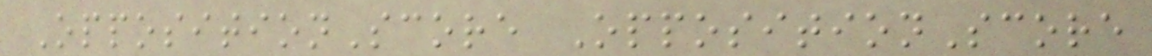OppositionScore OppositionScore
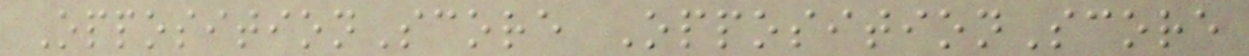OppositionScore OppositionScore
